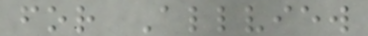for Allview
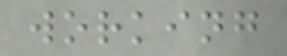working
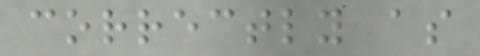correctly as
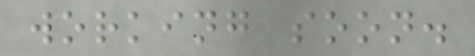working soon.
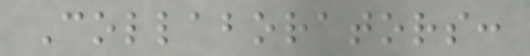Collaborators:
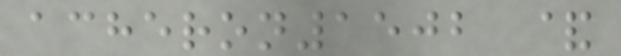acheron1502 &
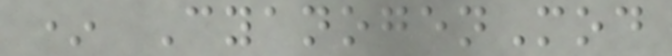* CyanogenMod
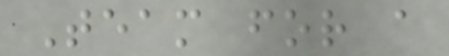Team for a
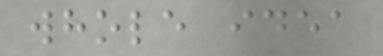whole idea
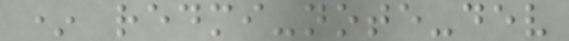* redmi-note-dev
